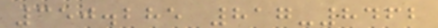350.285 817-8462
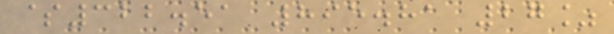$322.51 895.81 27%
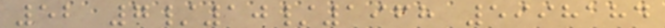52 7/10/1968 5998184
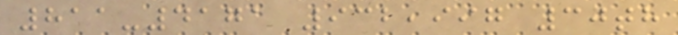811-4171 932,997 30th
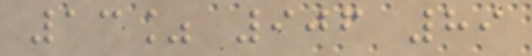13% 906 89
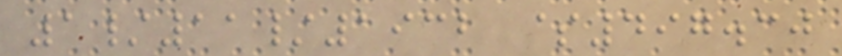1/11/1932 $497.30
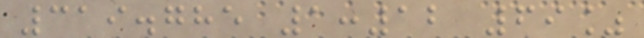319.785 1:12 69%
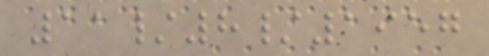11/8/1957
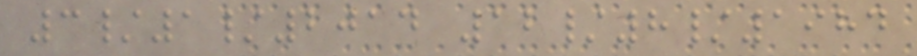3/1/2014 12/8/1984
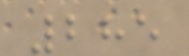285
